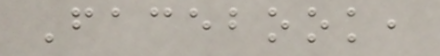Facebook,
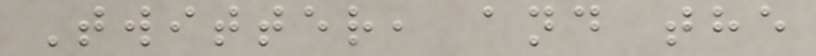Twitter, and the
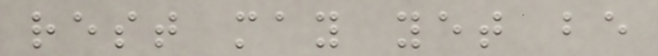rest may yet be
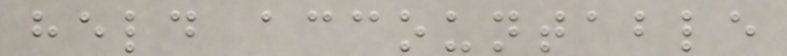held accountable
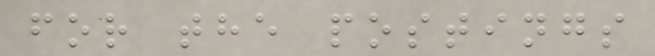for the postings
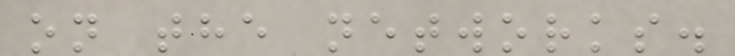on the networks.
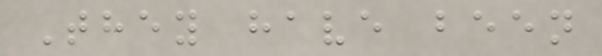They have been
